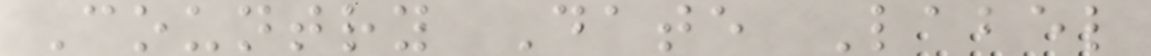Country Date Label
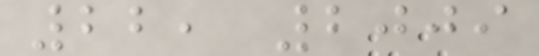22, 2009
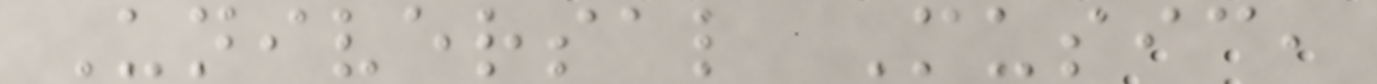Universal Music,
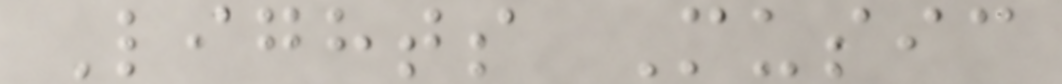Lights Music
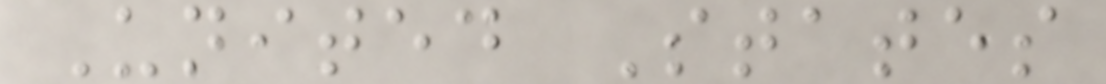United States
